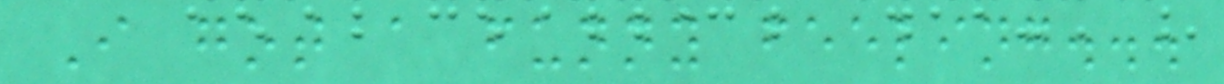I got a funny feeling...
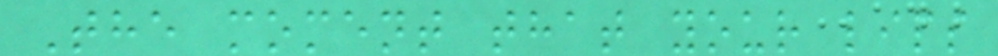The moment that your lips
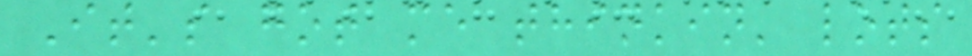It's got me thinkin' lots
